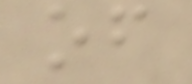of
